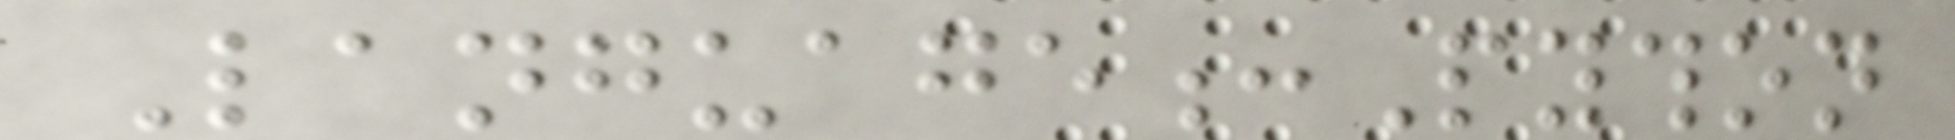Language:Python
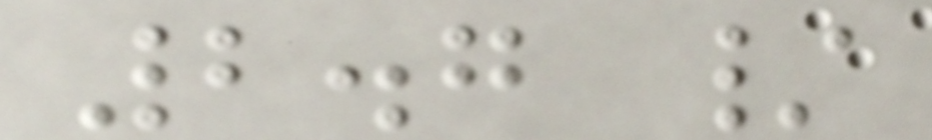2.7 /
